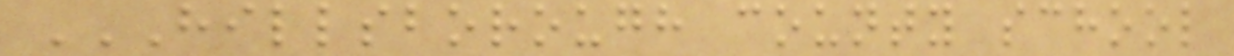HILLSBOROUGH COUNTY SCHOOL
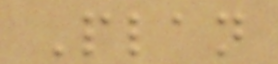Plan
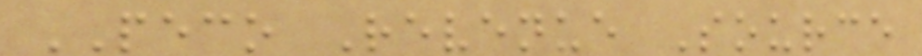PECO Revenue Source
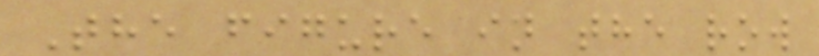The figure in the row
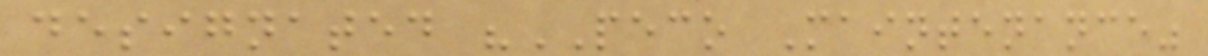designated "PECO Maintenance"
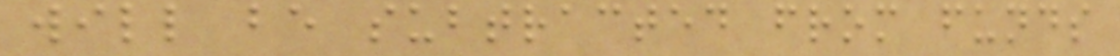will be subtracted from funds
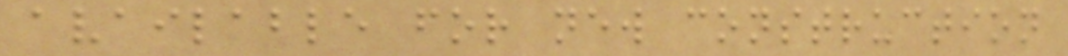available for new construction
